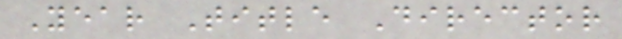Year Title Director
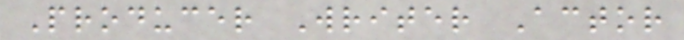Producer Writer Actor
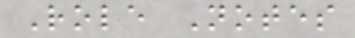Role Notes
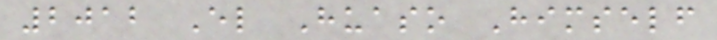2012 El Huaso Himself
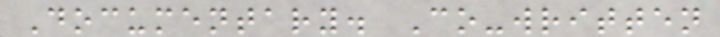Documentary. Co-written
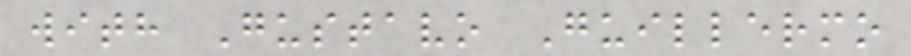with Gustavo Guillermo
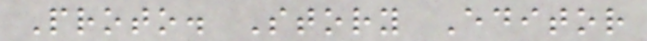Proto. Story Editor
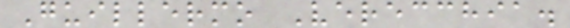Guillermo Verecchia.
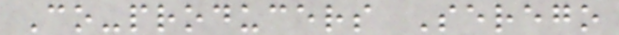Co-producers Serego
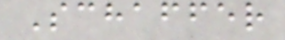Schaffer
